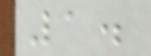1.
